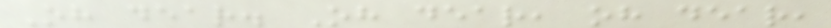Oh dear. Oh dear, oh dear,
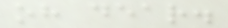oh dear.
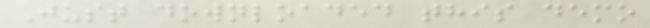Just downloaded this demo
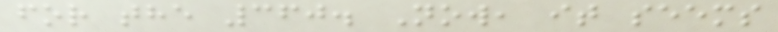for the 360. Now, it seems
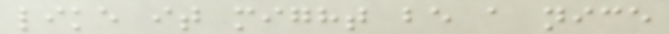like it might be a nice
